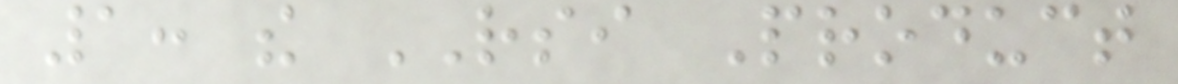1: the RSI Product
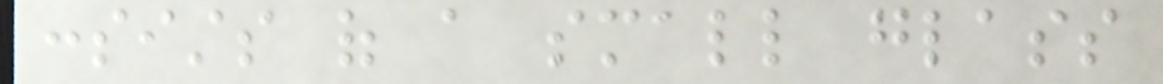consists of a small glass
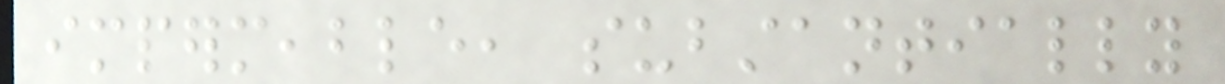impermeable, substantially
